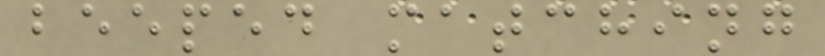beeped matching
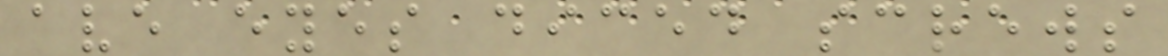ave eyes diced screws
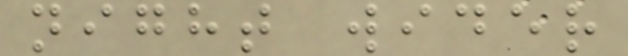night wider
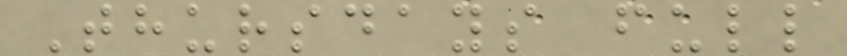Thursdays full
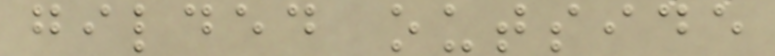gilded outside
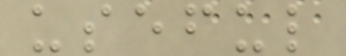useful
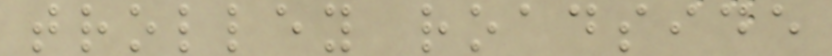trolley roadside
